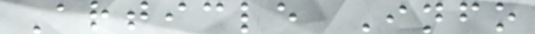Article Info
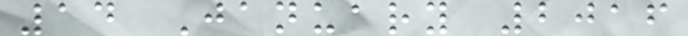14 January 2016
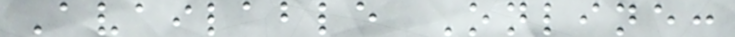Available Online:
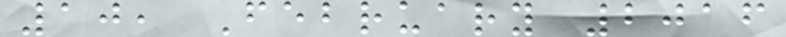10, February 2016
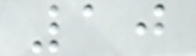10
